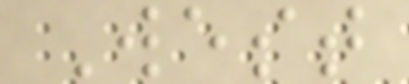West
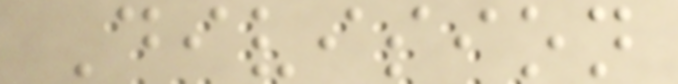Division
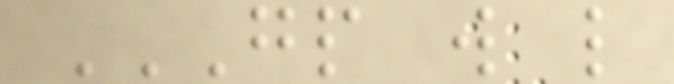GP W L
